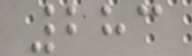283
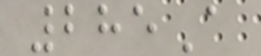285A
